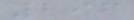296
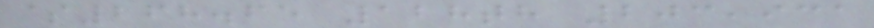$268.65 128th 203,931
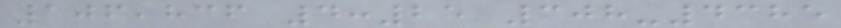106,836 4:25 308-4385
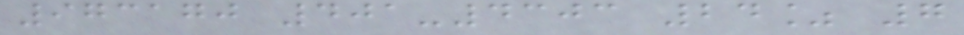973170 401-4303 24% 7
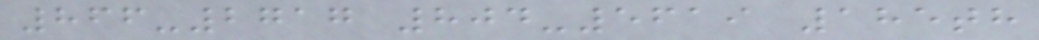866-2717 804-5619 185th
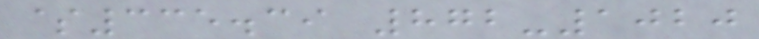$335.39 872-1020
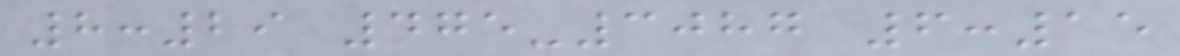8:29 475-3087 6:15
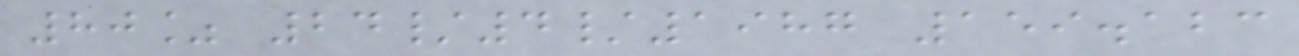80% 24/4/1987 159.123
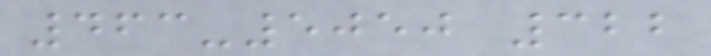463-5050 322
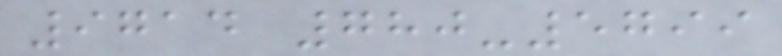9714 780-5799
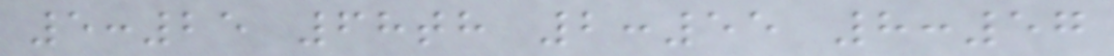5:25 68th 2:55 8:57
